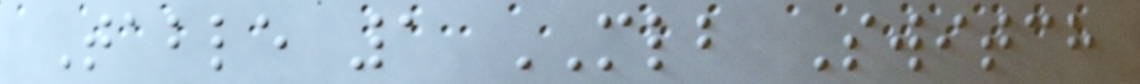Table 1 MLB Switch
